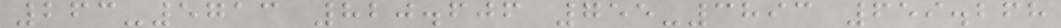263-5713 820.606 755-3893 659.268
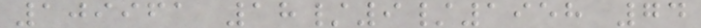109961 18/9/1958 74
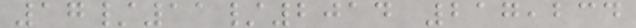17/11/2014 217,234
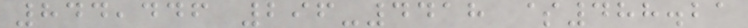844,446 296-4418 $488.21
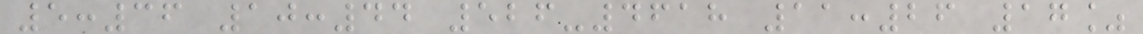5:36 10:44 526-4618 11:26 17%
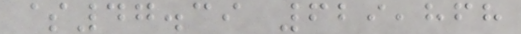$47.39 629,868
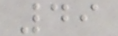49
